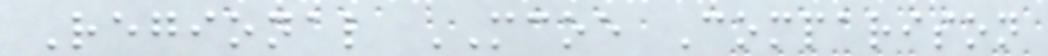Regional MCOE Comparison
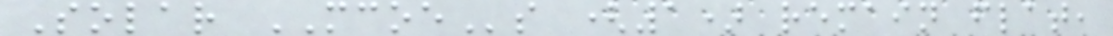Solar MCOEs (1) remain flat,
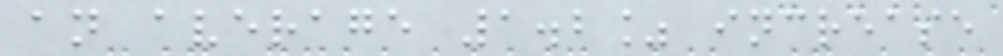an average 1.2% increase
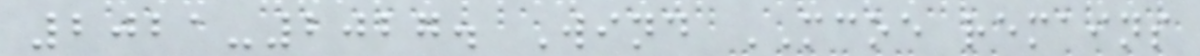2021-2027. Wind MCOE remains
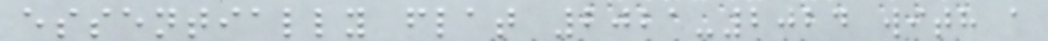essentially flat 2021-2024 with a
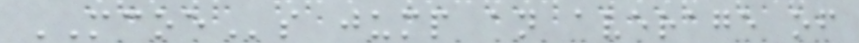MCOEs jump an average of
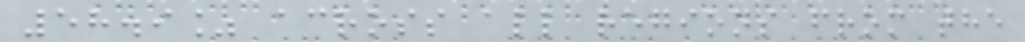58.9% across all regions from the
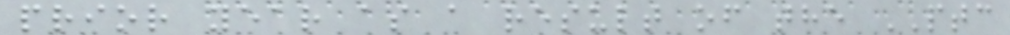prior year as a result of the PTC
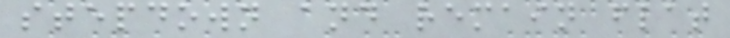stepdown and remain flat
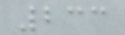233
